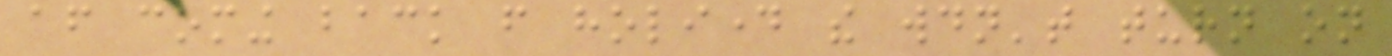after coming back from holiday the wouldn't turn on
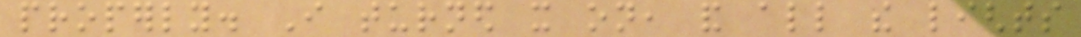properly. I turned it on, and all the lights
